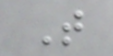That
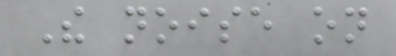The noise on
